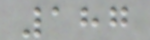187
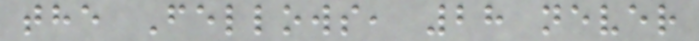the Fellows, 28 never
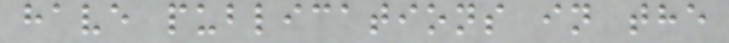have publications in the
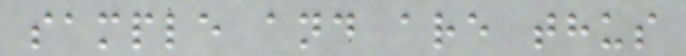sample and are thus
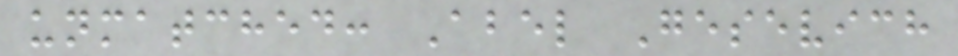unmatched: Abel Gesevich
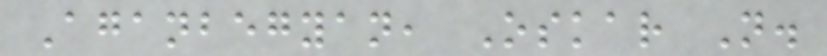Aganbegyan, Oskar N.
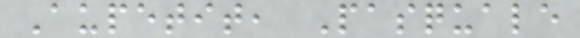Aupetit, Pasquale
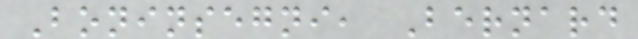Boninsegni, Bernard
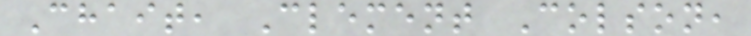Chait, Clement Colson,
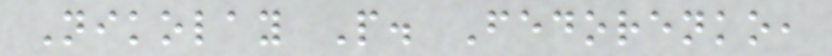Nikolay P. Fedorenko,
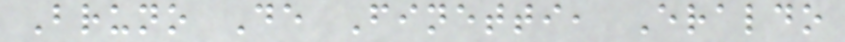Bruno De Finetti, Eraldo
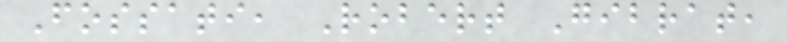Fossati, Robert Gibrat,
